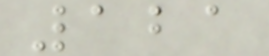121
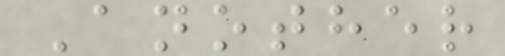Another
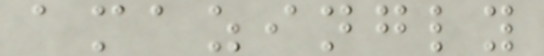amazingly
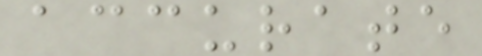accurate
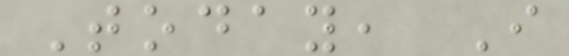Today, I
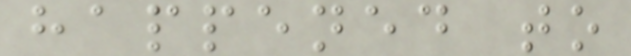happened to
